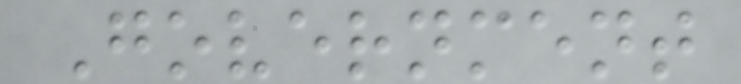Government
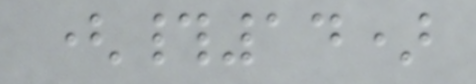(#14)
